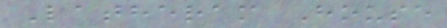Latheram House
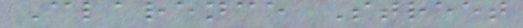Clarence Street
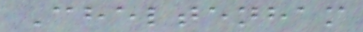Cheltenham
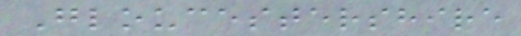Gloucestershire
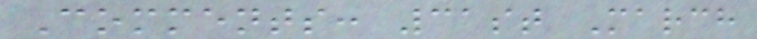Comments: 31st March
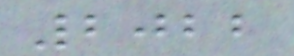2022
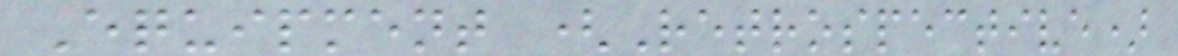Equipment (Retrospective)
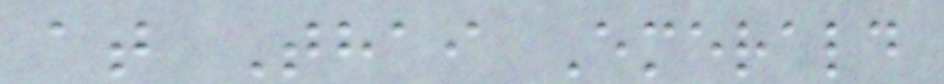at Thai Emerald
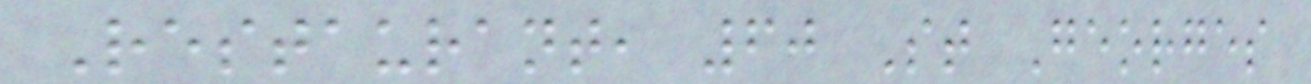Restaurant, 60 St Georges
